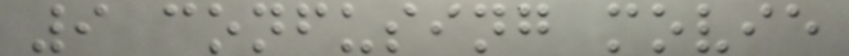9 confusing movie
